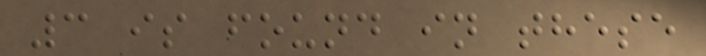3 is found in these
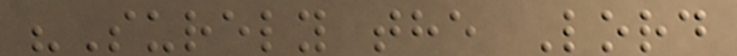"Surely the Lord
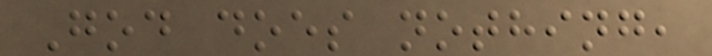God does nothing,
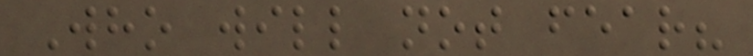Who will not fear?
